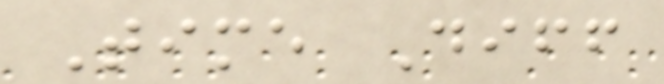Time Diff
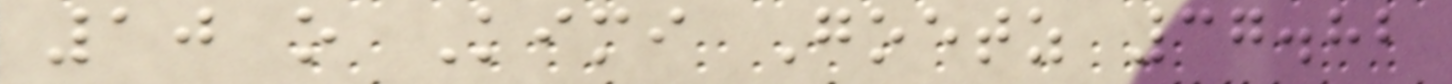10 o Kimi Goetz 37.82
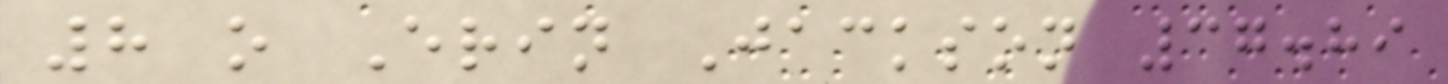8 o Erin Jackson 37.89
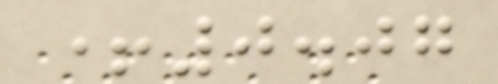+0.07
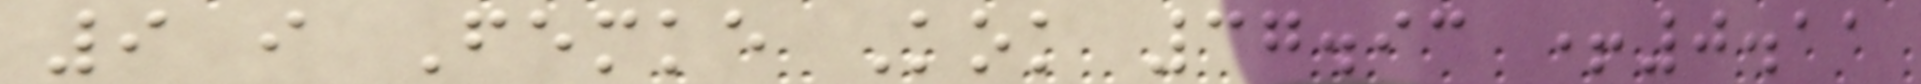9 i Femke Kok 37.93 +0.11
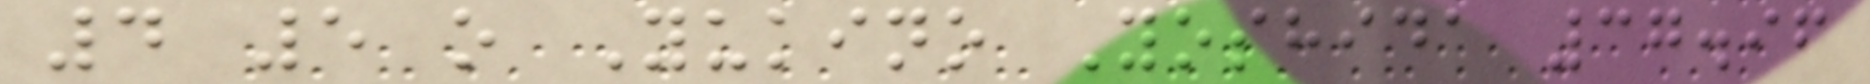4 5 o Yukino Yoshida 37.96
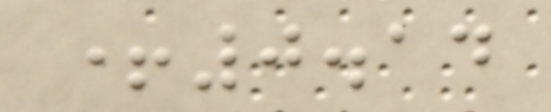+0.14
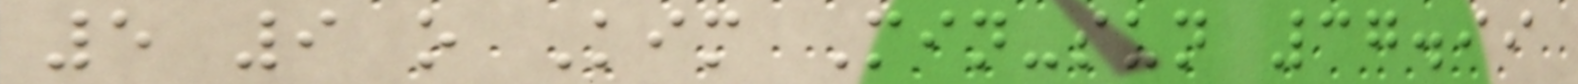5 9 o Kim Min-sun 37.99
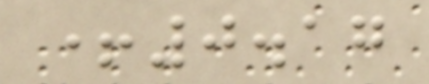+0.17
